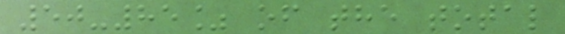50-85% of the total
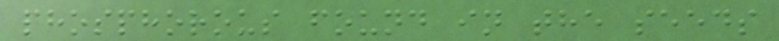phosphorous found in the seeds
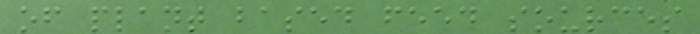of plant based feed sources
